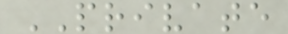PRIVATE
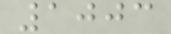1003
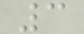3
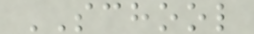SCHOOL
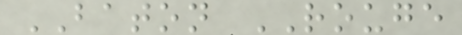BATON ROUGE
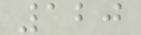120
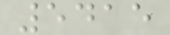5415
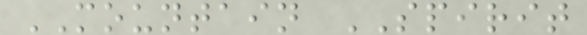MOUNTAIN SPIRIT
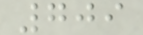709
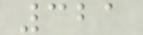321
